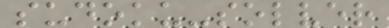sudoku-solver
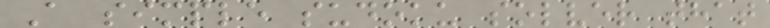A simple sudoku solver that
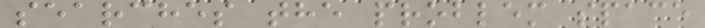searches the problem space
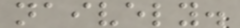naively.
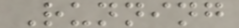Running
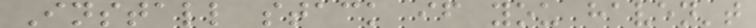Install stack if you haven't
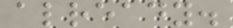already.
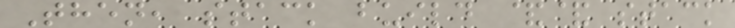Then, stack build && stack
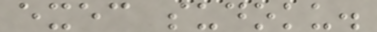exec sudoku.
